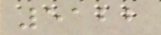5122
